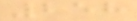258
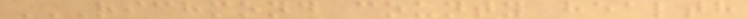RICHMOND COUNTY HEALTH
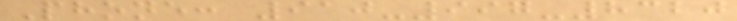Phone: 910-997-8320
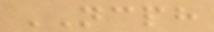NCPH
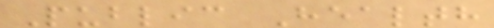Public Health
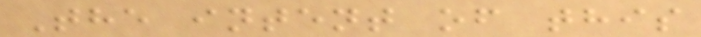The intent of this
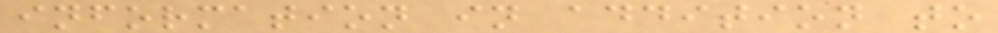information in addition to
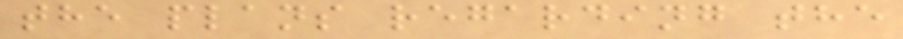the plans regarding the
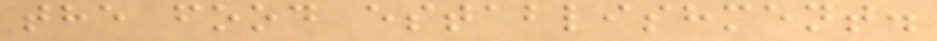the food establishment.
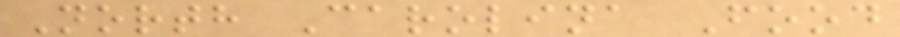North Carolina Food
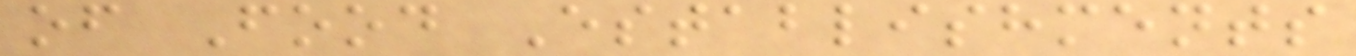of Food Establishments
